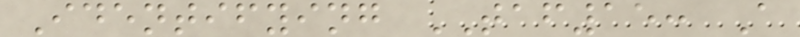Identifying TAF15: A
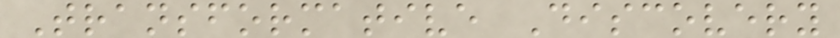Transformative Discovery
